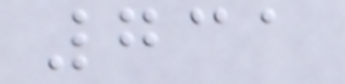731
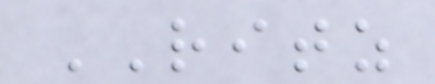RITZ
